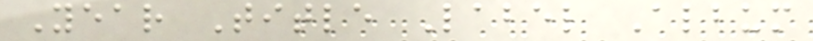Year Title Label Album
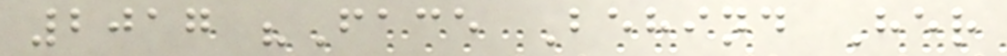2017 "Face Behind Her
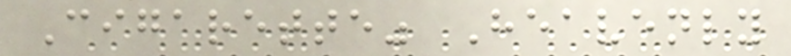Cigarette" Heavenly
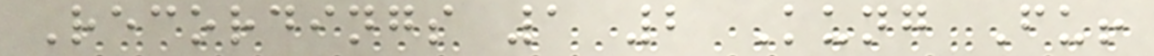Recordings 1 2 Kung Fu!
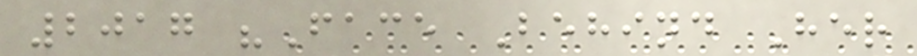2017 "Face Behind Her
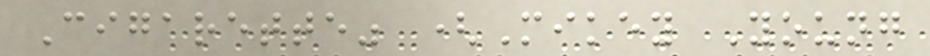Cigarette" (Mikey Young
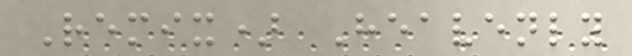Remix) Heavenly
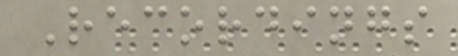Recordings
